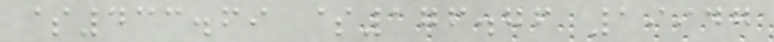$433.69 $176.76 19947
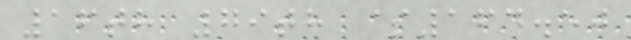16th 79th $164.50
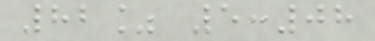82% 5:08
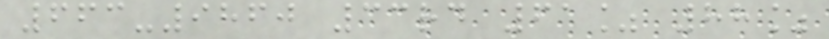663-9860 33rd 61% 88%
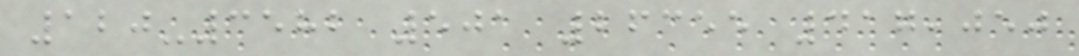120-3582 501 26355 417,050
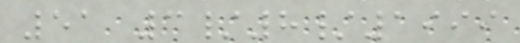51 3/8/1999
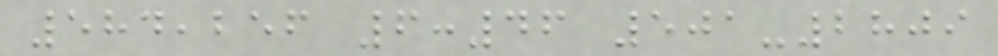584,256 6:46 501-2809
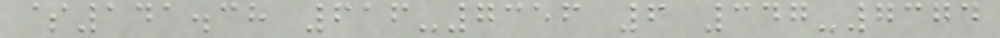$141.38 616-7356 6 347-7374
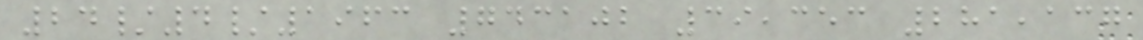24/4/1963 743102 39,353 281,137
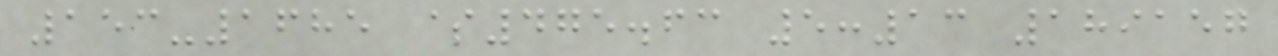153-1685 $475.63 5:13 189157
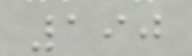190
